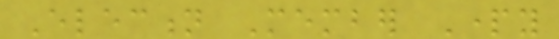Election Member Party
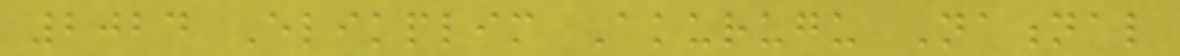2024 Elikplim Akurugu National
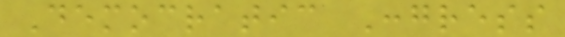Democratic Congress
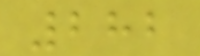282
